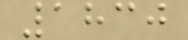1830
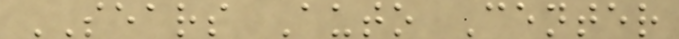SEARS Auto Center
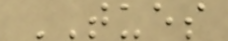TUES
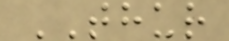THUR
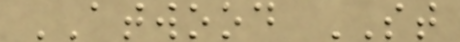ATWOOD ST
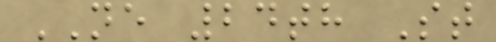NE 24th St
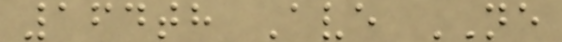164th Ave NE
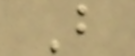B
